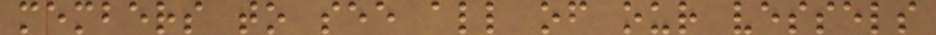members to see all of our vessels
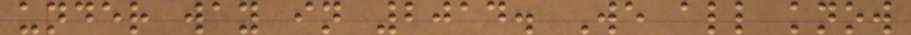under way in 2014. We all know
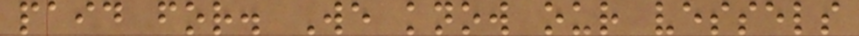paid for. We know our vessels
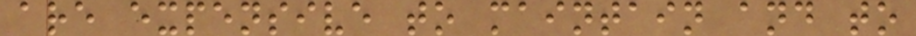are expensive to maintain and to
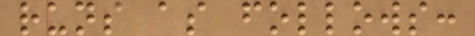runs as follows:
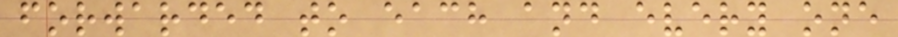forwarded to each and every one
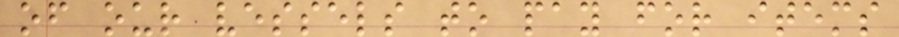of our vessels to pay for items
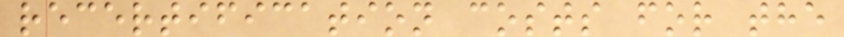recertification costs for the
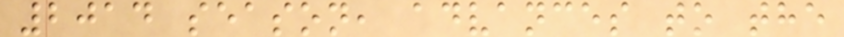2014 season, advances to the
